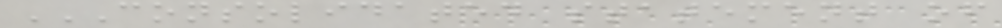CONSOLIDATED STATEMENT OF
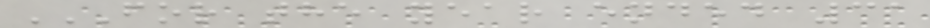FOR THE YEAR ENDED 31
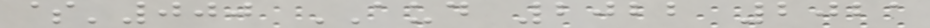$'000 AUD 2022 2021
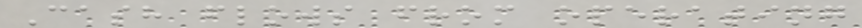Cash flows from operating
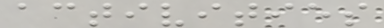activities
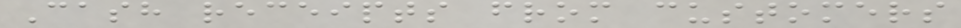Cash receipts from customers
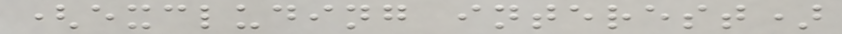(excluding interest)
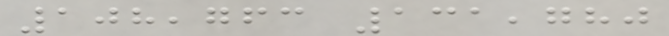108,763 131,780
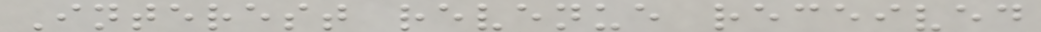Interest revenue received
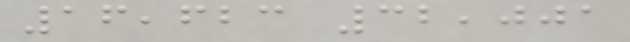16,623 32,001
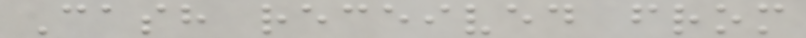Cash received from
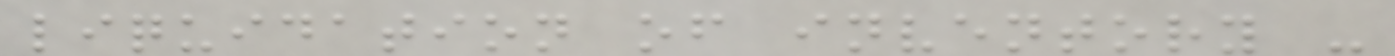liquidation of inventory -
